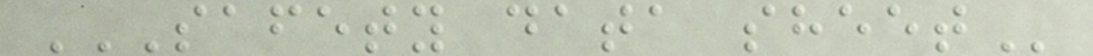SAFETY DATA SHEET
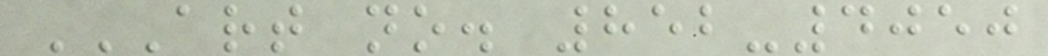ART NO. 852-4050
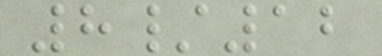8/12
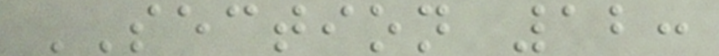SECTION 12:
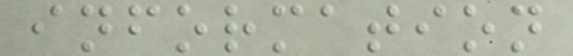information
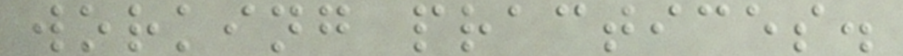working practices.
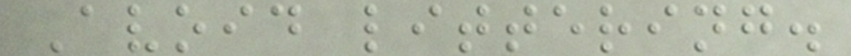Avoid littering.
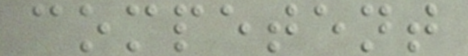competent
